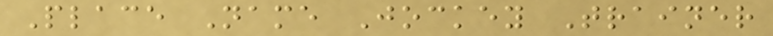Place Name Jockey Trainer
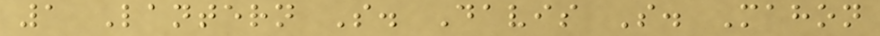1 Lantern S. Davis S. Mahon
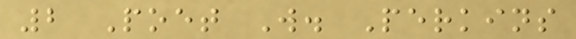2 Poet W. Perkins
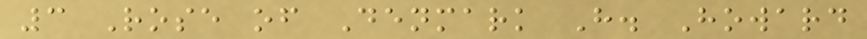3 Rose of Denmark H. Howard
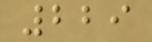229
